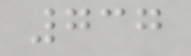737
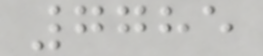7785
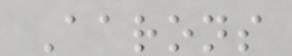Aarons
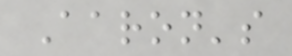Aaron's
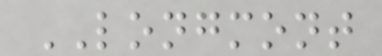LONGMONT
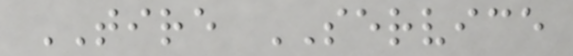TIRE SERVICE
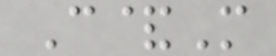C&M
